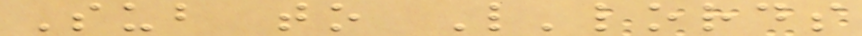Sub to L'lords
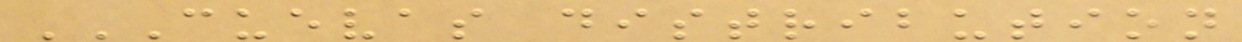CUEVAS DISTRIBUTION
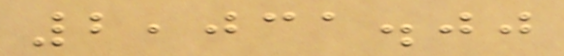2,031.00
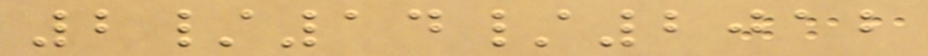2/14/2012
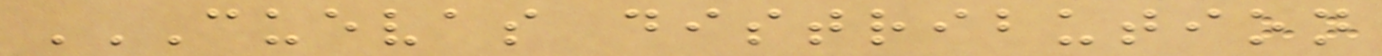CUEVAS DISTRIBUTION
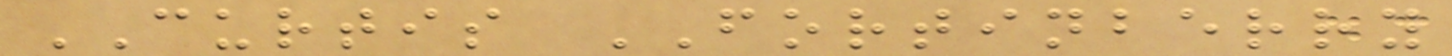CURTIS FORTINBERRY
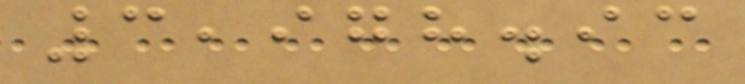3,978.93
